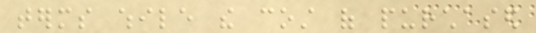terms while the cost of purchased
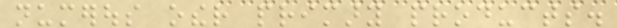numerous other primary products.
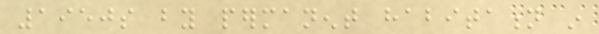1950s by permanent habitation in
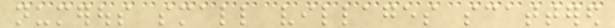numerous small villages scattered
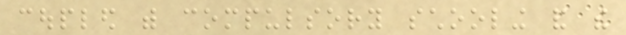coupled with compulsory schooling and the
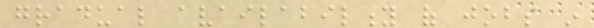gradual availability of jobs in
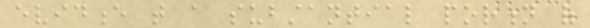evidence that a substantial portion of
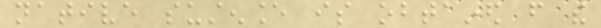native sustenance is obtained from the
